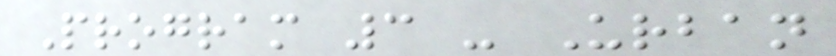Program 3 - Urban
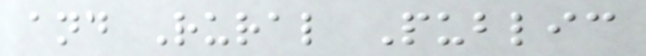and Rural Public
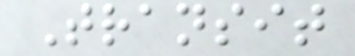Transit
